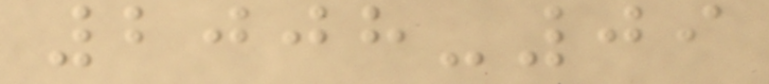2008-09
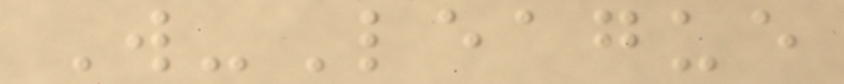W-League
